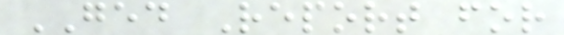GED Report for
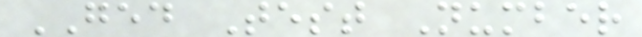GED Test Number
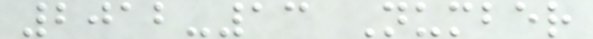2012-13 Number
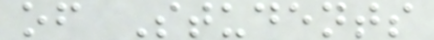of Students
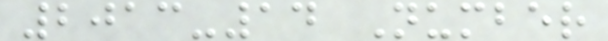2013-14 Number
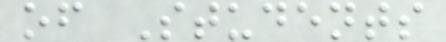of Students
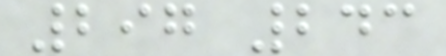297 243
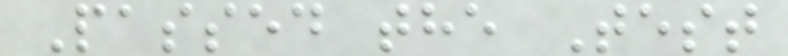Passed the Test
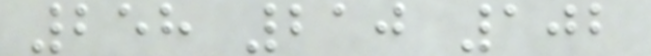258 210 102
